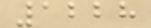1228
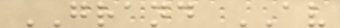GRAND AV
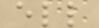ell
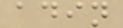adin
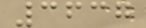3637
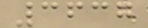3637
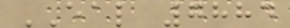EAL 7884
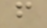f
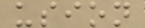usion
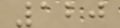120
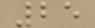25
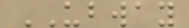UBWAY
